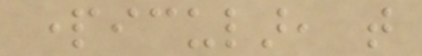particular, that
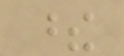these
